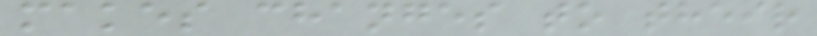makes changes to their
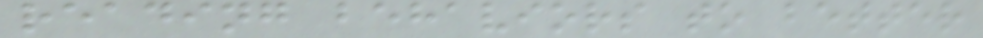reading behaviors to better
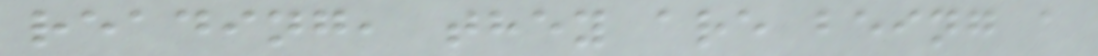reading, they are being a
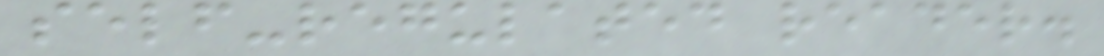self-regulated reader.
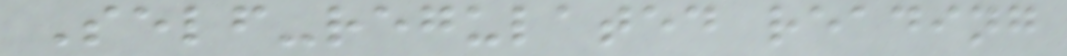Self-regulated reading
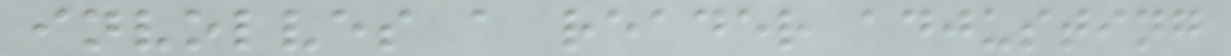involves a reader adjusting
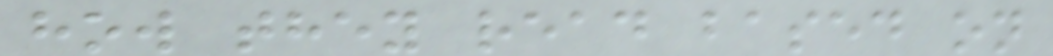how they read based on
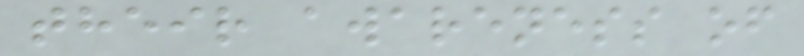their awareness of
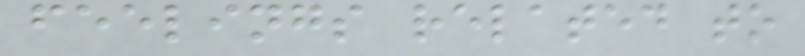feelings related to
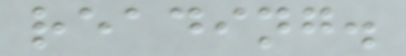reading.
